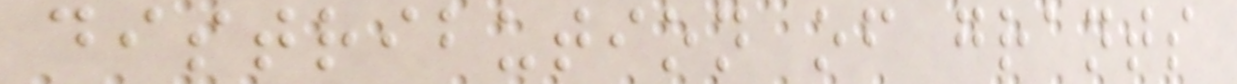distribution of grants
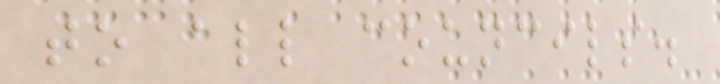to all councils.
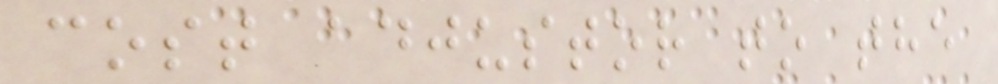cost adjustor to the
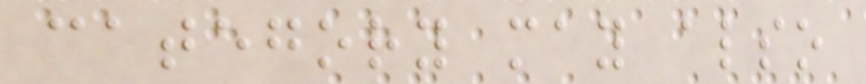category may also
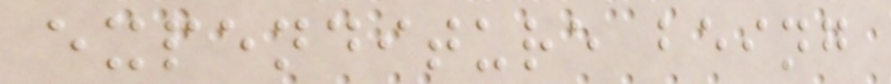expenditure being
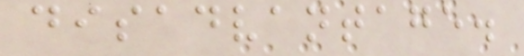disadvantage.
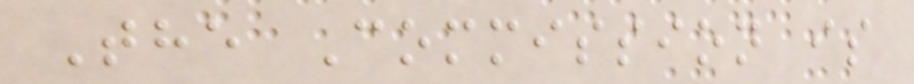The Commission is
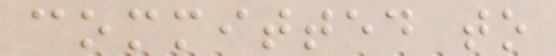committed to
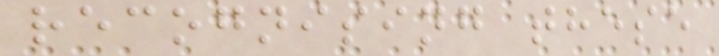recognising these
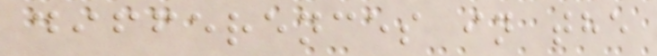differences in the
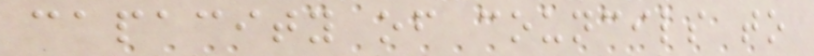capacity of councils to
